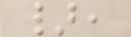},
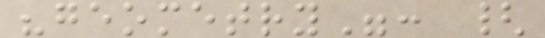"geometry": {
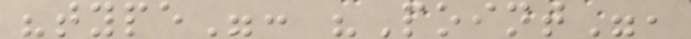"type": "Point",
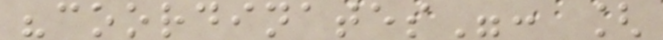"coordinates": [
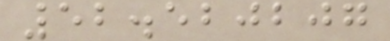52.520207
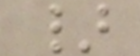}
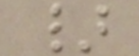}
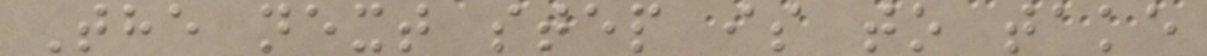The next step is to take
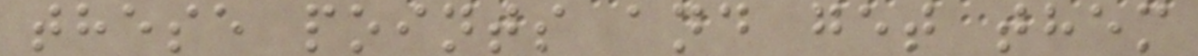these points and get them
